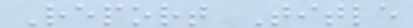Report Title
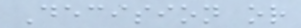Decision or
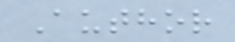Author
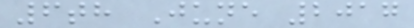6th June 2017
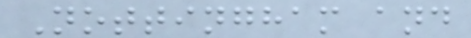Nottingham and
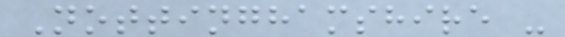Nottinghamshire -
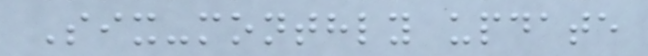Six-monthly update
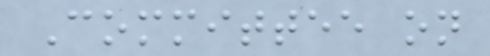Committee on
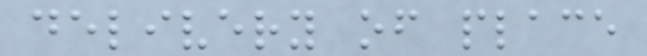delivery of place
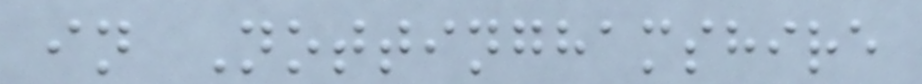in Nottinghamshire
